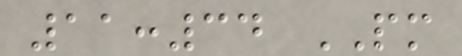11:34 PM
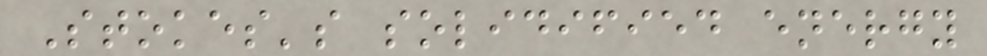Stokes's solidified energy
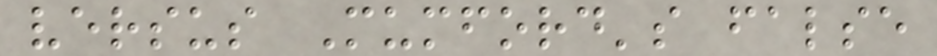versus Mumford's false
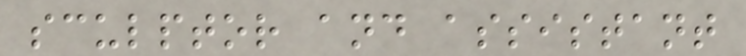sculptor and assistant
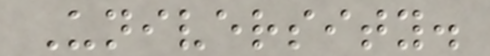University.
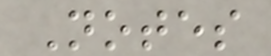Notes
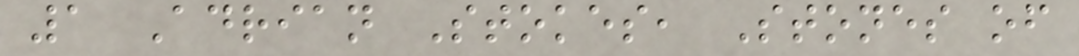1 Adrian Stokes, Stones of
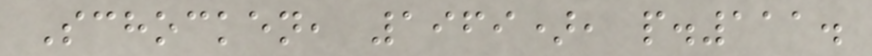Schocken, 1969), p.111.
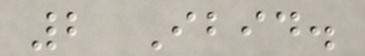2 Ibid.
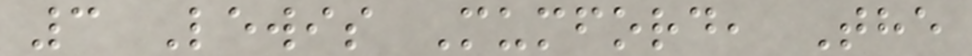3 Lewis Mumford, The
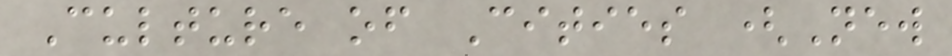Culture of Cities (New
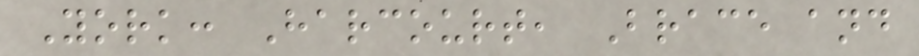York: Harcourt, Brace and
